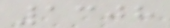1308
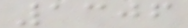1306
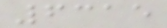6315
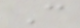C
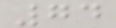74
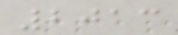2013
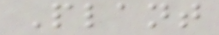Plant
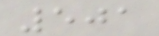501
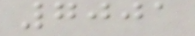7001
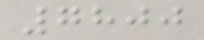7800
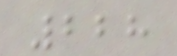228
